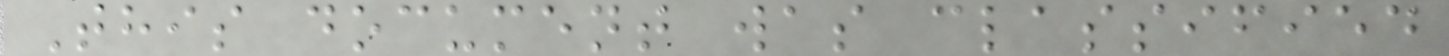This document was classified
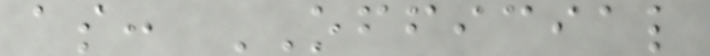as: OFFICIAL
